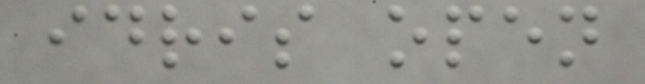idris open
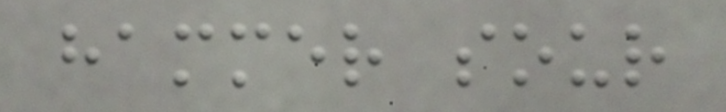hammer sour
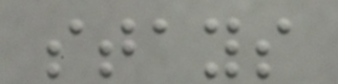stays
